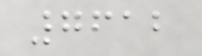7612
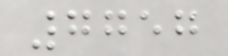7757
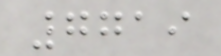7719
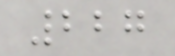227
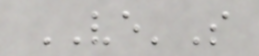VE'S
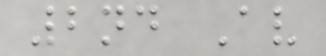2nd Av
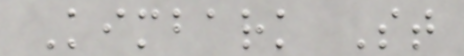Kimbark St
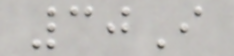30I
